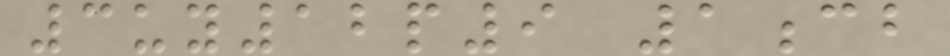3uy12p9 1cb
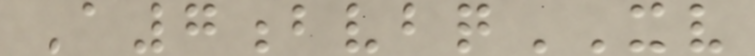A7bvbqXV
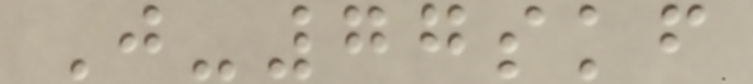J-77skf
